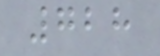728
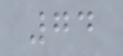74
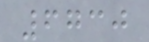6730
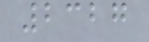2327
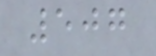507
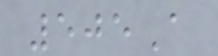505A
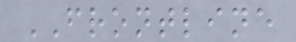FRONTLINE
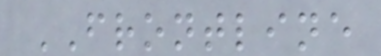FRONTLINE
